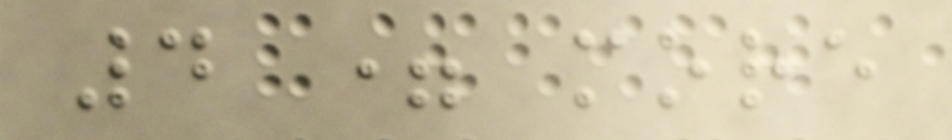4 = more
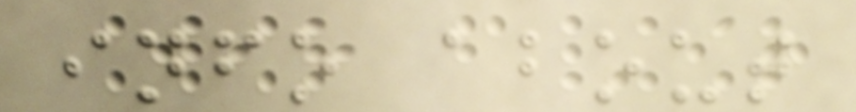info about
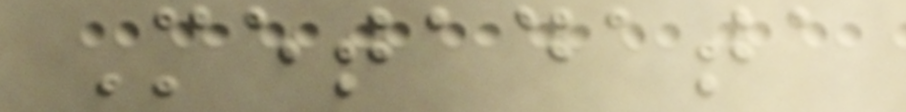Metadata
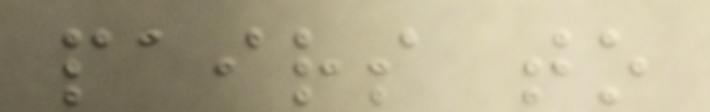pairs to
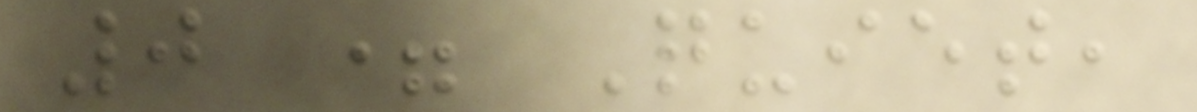0 = Quiet,
